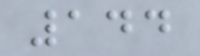144
